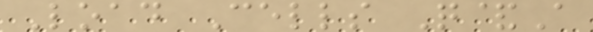Load Cells Q&A
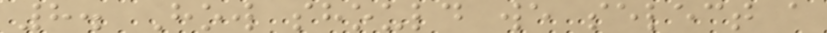8. How should we select a
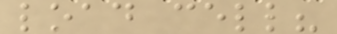load cell?
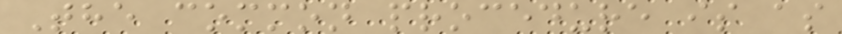The common procedure is as
